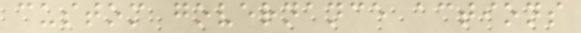custom governance actions
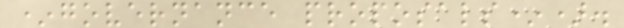*governance proposals*).
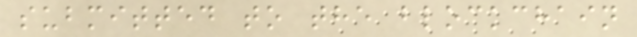submitted to the blockchain
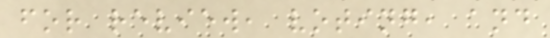for review, voting, and
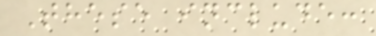These include:
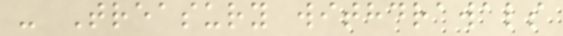- Treasury withdrawals
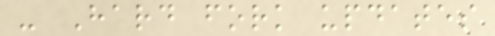- Hard fork updates
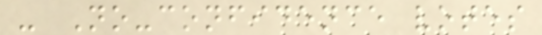- No-confidence votes
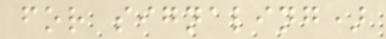for signaling)
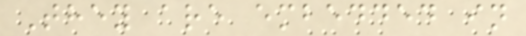They are embedded in
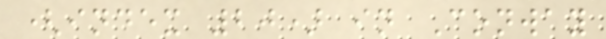(index 20) in Conway
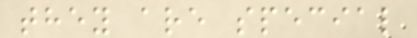they are special
